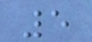5
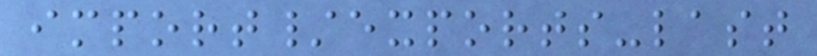import/exports-last
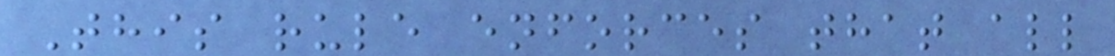This rule enforces that all
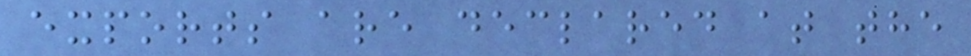exports are declared at the
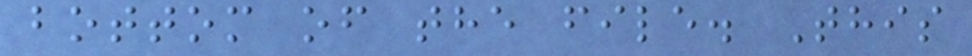bottom of the file. This
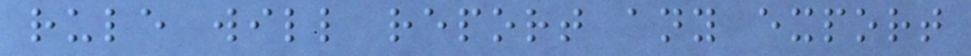rule will report any export
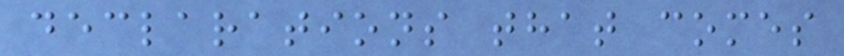declarations that comes
